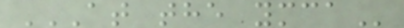AT THE YMCA
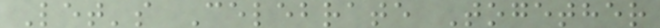Let's Celebrate Together
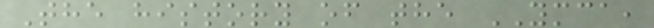The history of the YMCA,
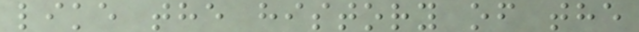like the history of the
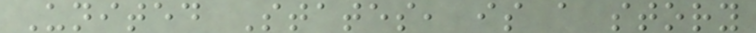United States, is a story
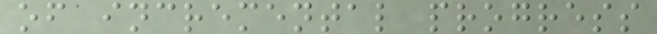of incremental progress
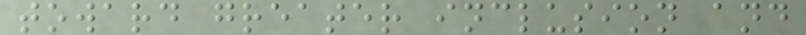toward greater inclusion and
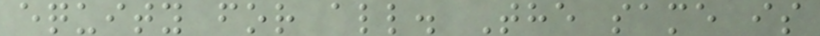equity for all. The same is
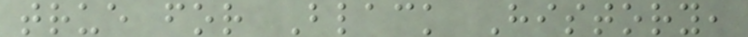true for Black History,
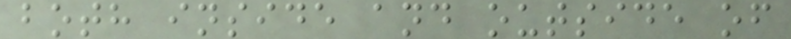both inside and outside of
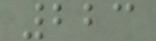223
